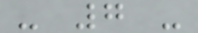- 7 -
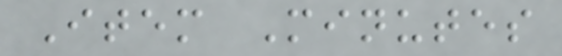Item Minutes
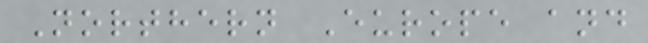Northern Europe and
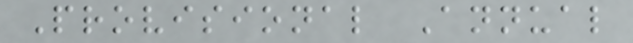Provisional Annual
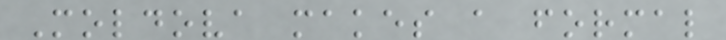Moldova makes a formal
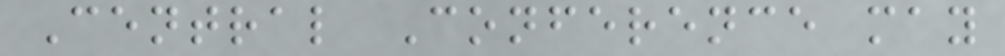Central Conference may
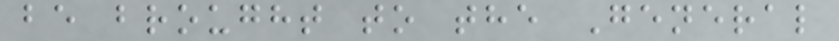be brought to the General
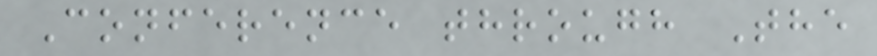Conference through The
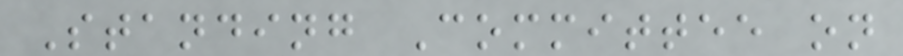Standing Committee on
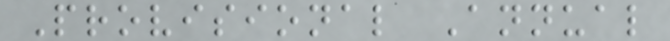Provisional Annual
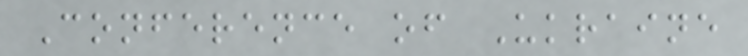Conference of Ukraine
